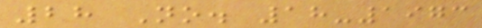28 No. 18-1973
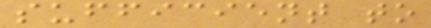sufficient to
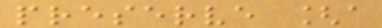preserve [a
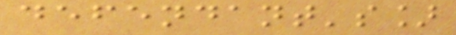defendant's]
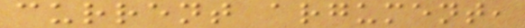current argument,
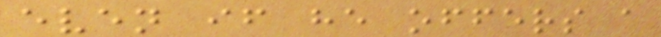even if he offers a
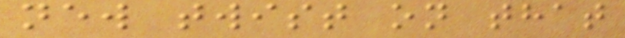new twist on that
